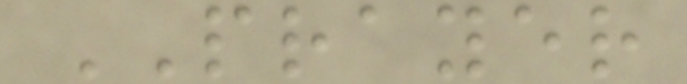PRAYER
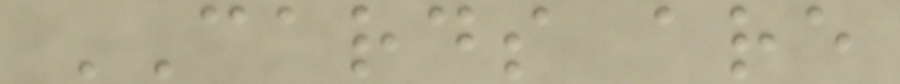CARDS are
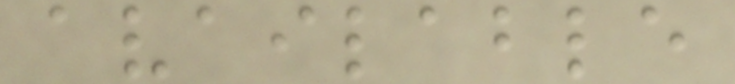available
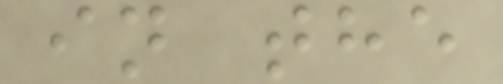in the
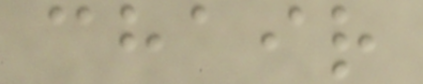chair
